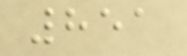851
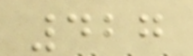427
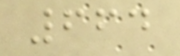664
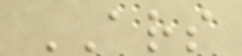ARS
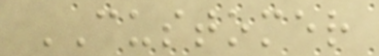CUSTOMER
